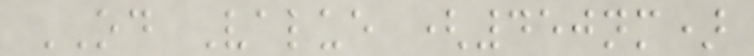OD Value (450nm)
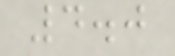4.0
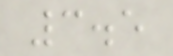3.5
